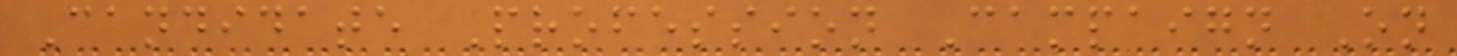Candidate Profession Campaign On
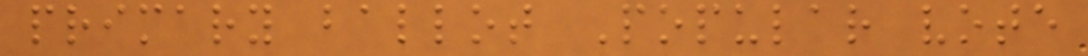primary ballot Popular vote
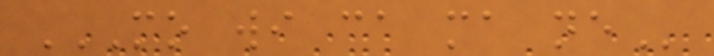MO WI CA MA NE
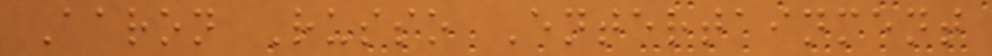Aaron Russo Entertainment
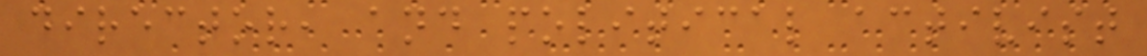director, and political activist
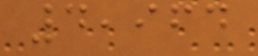4,964
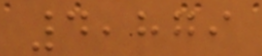4,879
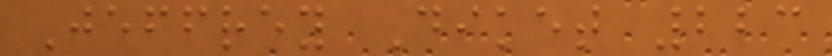Jeffrey Diket 223
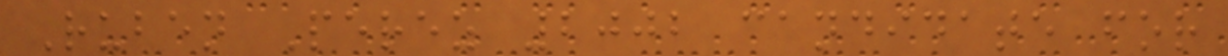Ruben Perez 2002 candidate for
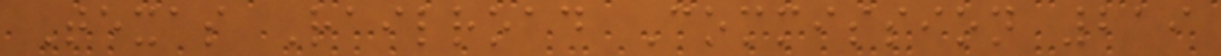Texas Railroad Commission 219
